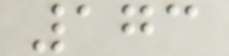173
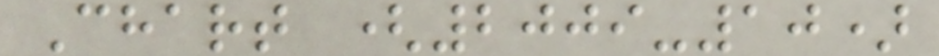Chart (2009-10)
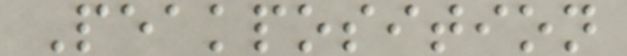Peakposition
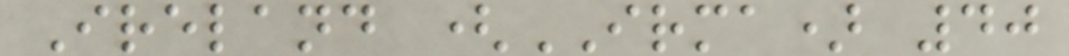Ireland (IRMA) 40
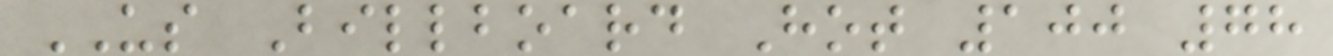US Billboard Hot 100 78
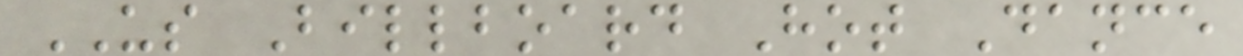US Billboard Hot Dance
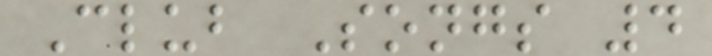Club Songs 4
